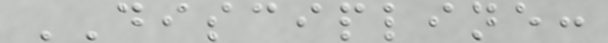DISCIPLINE:
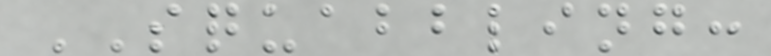SQUABBLING:
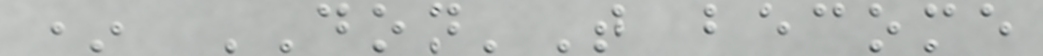* DON'T become
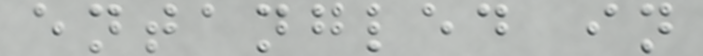entangled in
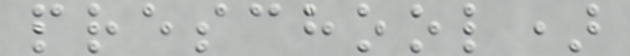preschool)
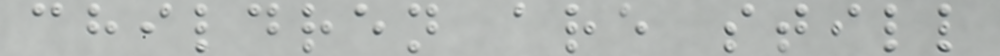children are still
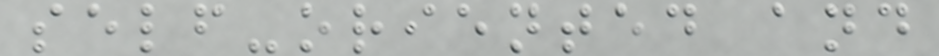self-oriented and
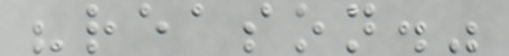"reason."
